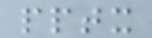pptx
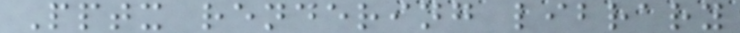Pptx rendering library
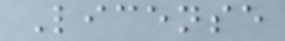License
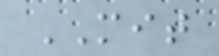MIT
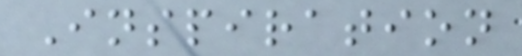Inspiration
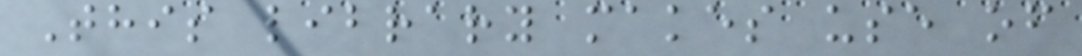This library makes use of
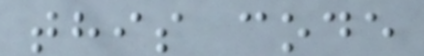this code
